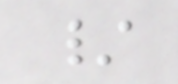/
